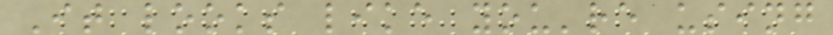It looks like you're using
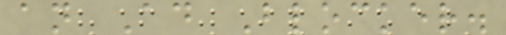an Ad Blocker.
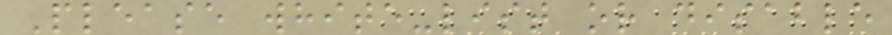Please white-list or disable
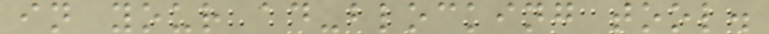in your ad-blocking tool.
